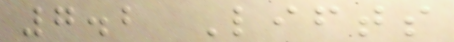7.2 Lifts
